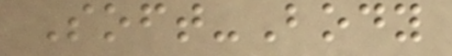Soft-Body
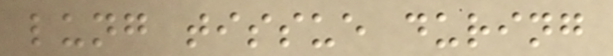lung tissue during
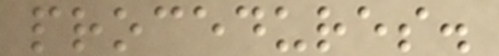procedures.
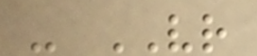- VR
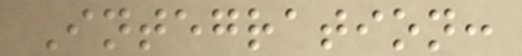Integration:
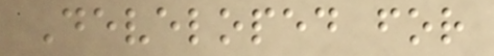Developed for
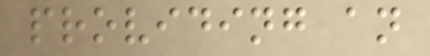providing an
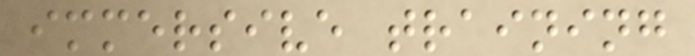immersive training
